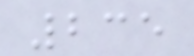235
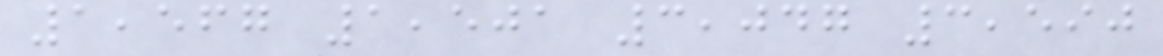1,567 1,501 3,047 3,590
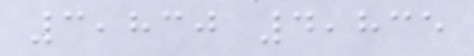3,830 4,835
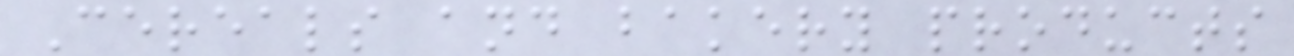Cereals and bakery products
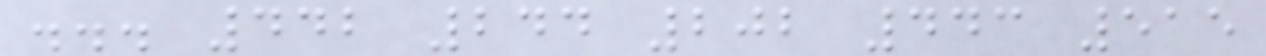... 442 244 202 443 515
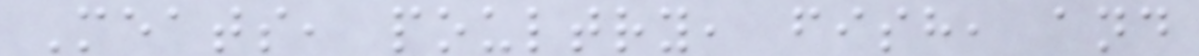Meats, poultry, fish, and
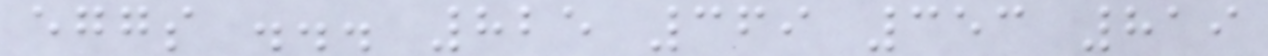eggs ... 825 369 353 819
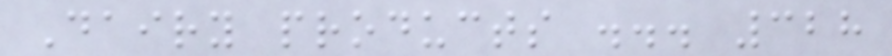Dairy products ... 328
